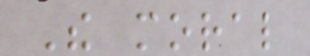The moral
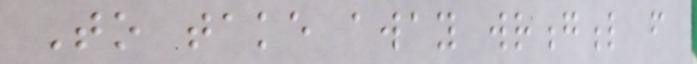To take away wrongful from
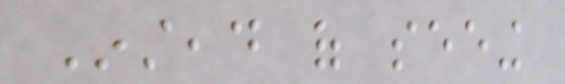Instead of seeing
